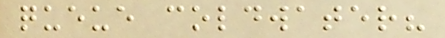queue coldwater?
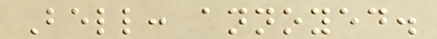Bell: annoyed.
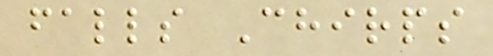falls Chirps
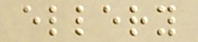ellery
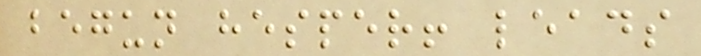begun hesper! leads
